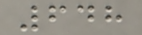648
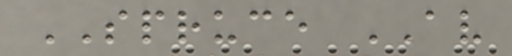SPRUCE AV
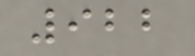922
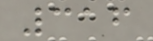316
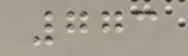773
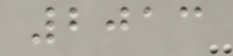2013
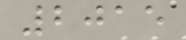2015
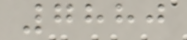7880
